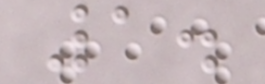1.
